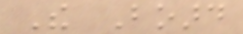The Board
